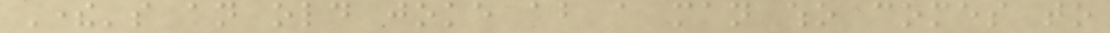There's an old joke about a man who comes to
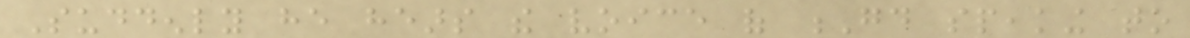Suddenly he hears the voice of Gd speaking to
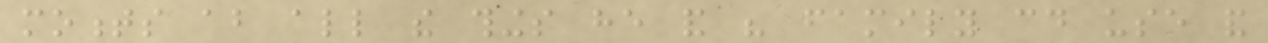moments about all the things he and his family could use and
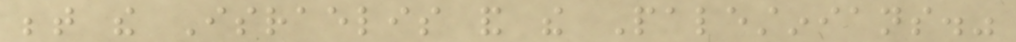between the Israelis and the Palestinians."
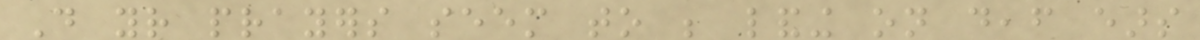Do your prayers seem to be landing on deaf ears
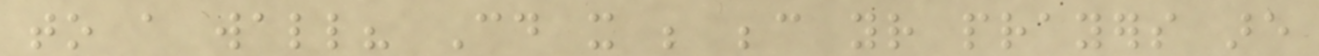to a wall? Could it be because your prayers are
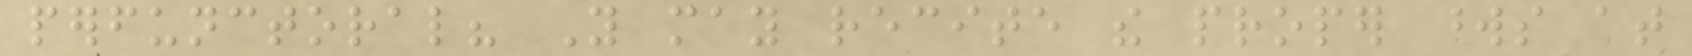perfunctoral? You may recite the proper words at
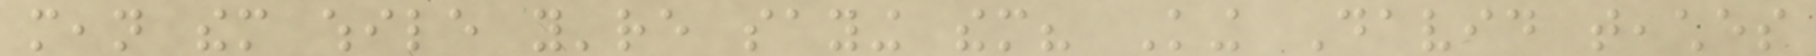mean them while you're saying them? King David teaches
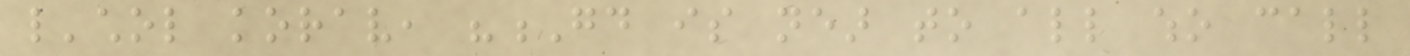l'chol korav, "Gd is near to all who call
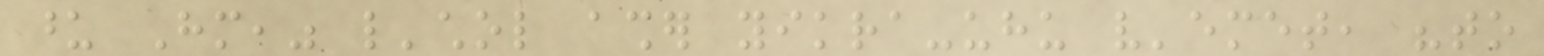upon Him," l'chol asher yikra-uhu v'emet, "to
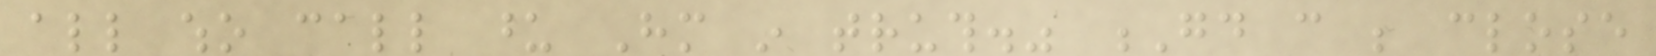all who call upon Him in truth." Gd can be close
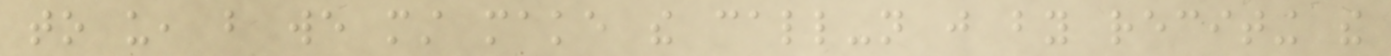to us, but we must make the call-not just by reciting the
